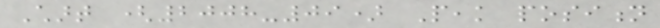Chart (2008-09) Peak position
